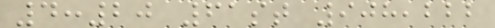4:20 61st 908,222
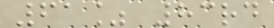61% 83rd
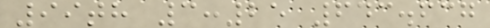99th 3:25 643.637
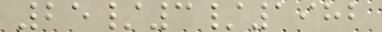25/3/1982
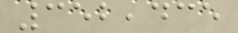352,435
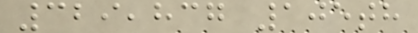329,837 105th
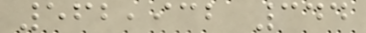562,932 344
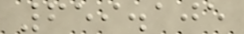659.105
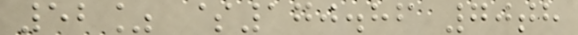52% $170.86 70th
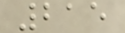215
